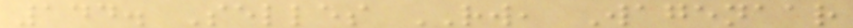144. Selles RW, Wagenaar
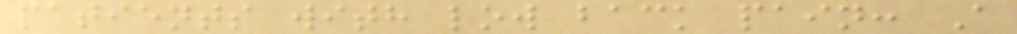patients with low back pain: A
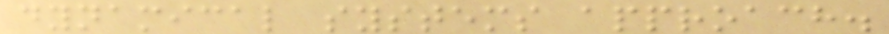dynamical systems approach.
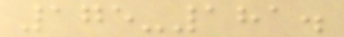175-181.
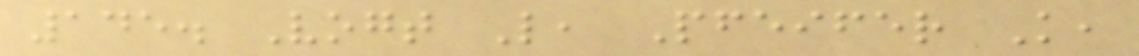145. Vogt L, Pfeifer K,
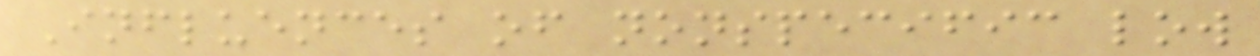Influences of nonspecific low
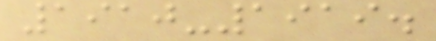1910-1919.
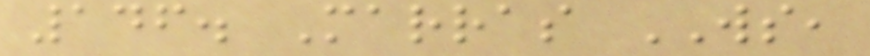146. Marras WS,
